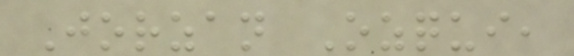Jorzan Ozqui,
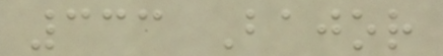333 Bajor
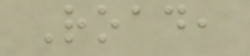Road,
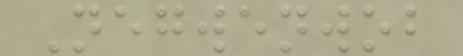Negwenwob
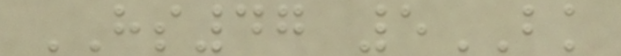HS47 5BK
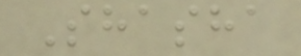Shasha
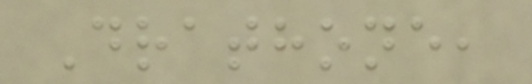Drathone,
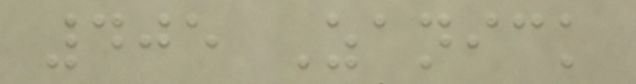405 Zanick
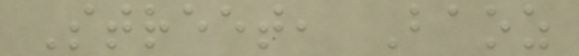Street, Baoz
